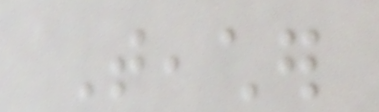Teacher
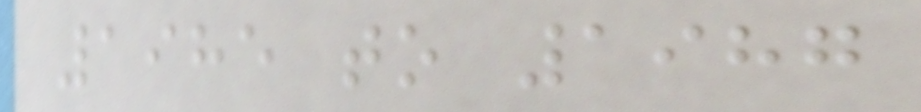1985 to 1987
